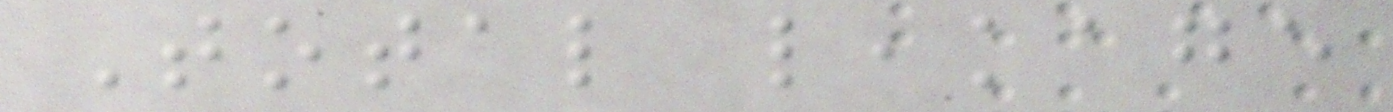Total leakage
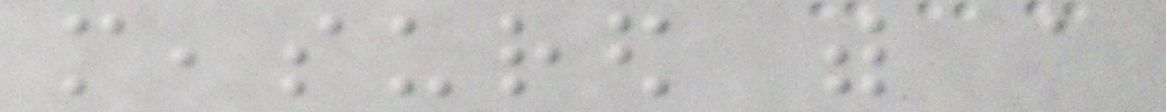measured with a
